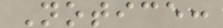Notice:
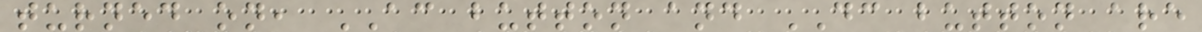turned on, AC button and DC button are
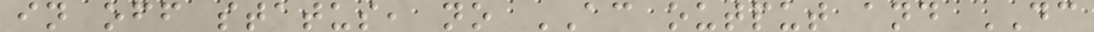in off status, no AC output and DC
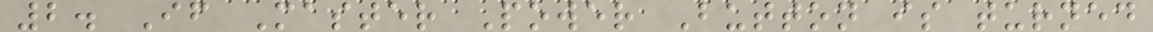2. If Master Power Button is turned
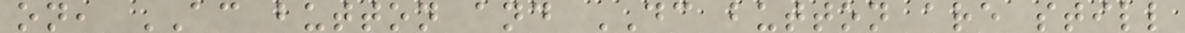on, AC button and DC button are still
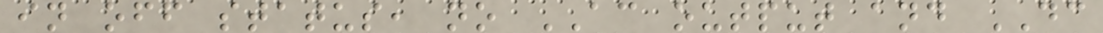in off status, no AC output and DC
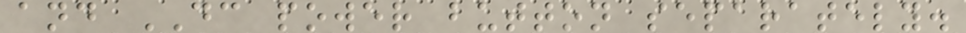and DC power button separately.
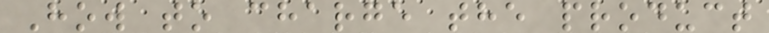How to charge the product
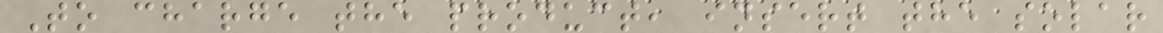To charge the product, insert the solar
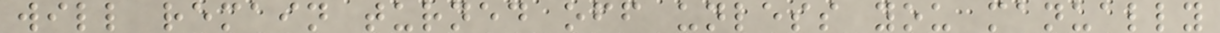will remain turned off unless you manually
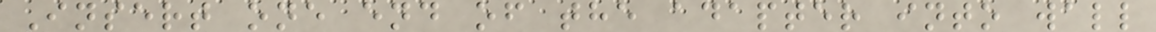Insert one end of the adapter into wall
